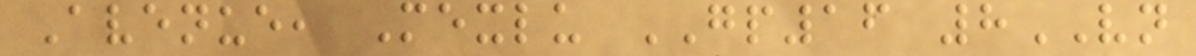Avenue, Mexlu GP16 8VN
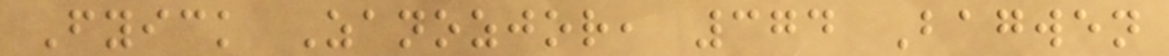Fyick Zanozjor, 374 Bagwen
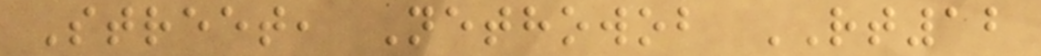Street, Nethowob RT12
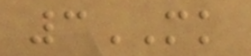3MK
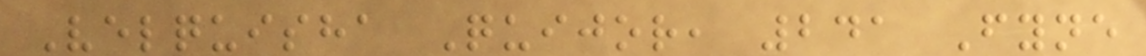Velquisha Quijor, 241 Fyne
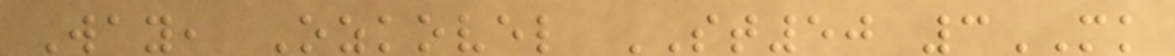Way, Ozkovel ST50 3MK
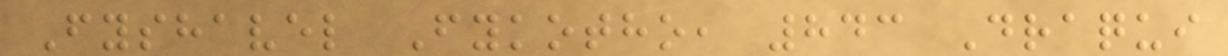Fyshavel Fykotho, 843 Draqui
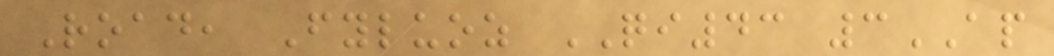Road, Fyluoz QI43 3AP
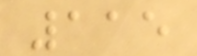115
